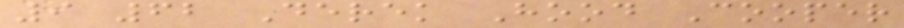9 62 Derek Hood Cooper
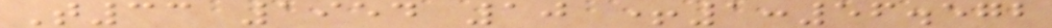T33 1954 10 +1:56.572
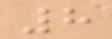8
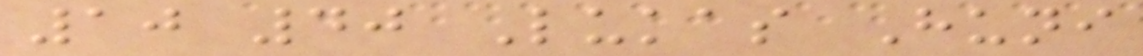10 40 Lukas Huni
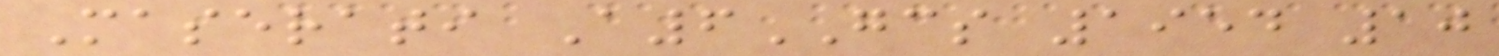Maserati A6GCS 1954 10
